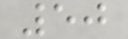50
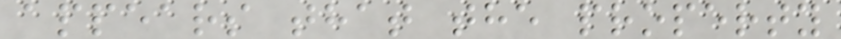appears that the property
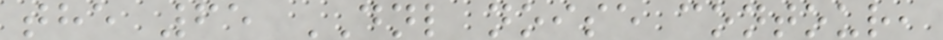the 65 DNL noise contour,
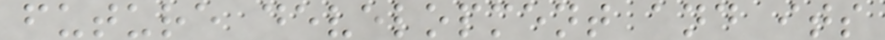future development and its
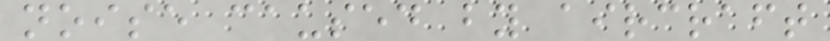noise caused by aircraft
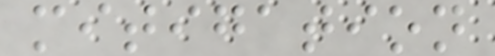mitigation
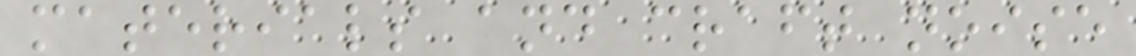materials and craft noise
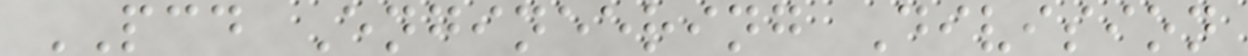PCD Engineering Division
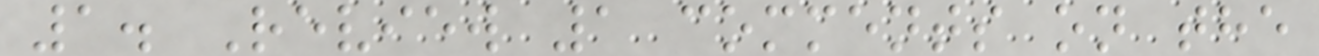1. Review 1 comments on the
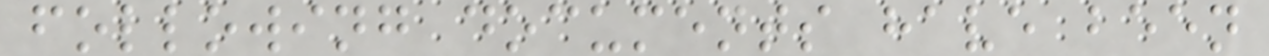following documents have been
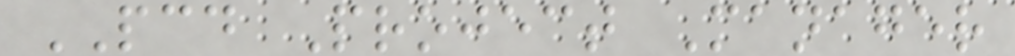PCD Project Manager
